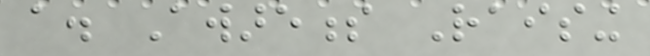a. Awareness Raising
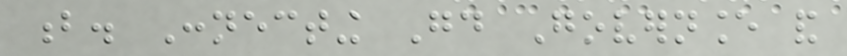b. Connecting Good Governance and
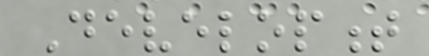Development
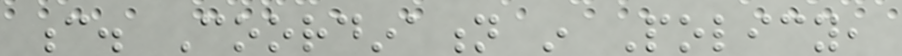c. Coordination in Policy,
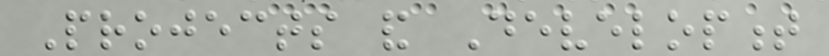Projects and Development
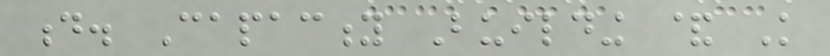d. Capacity Building & Knowledge
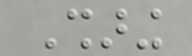Sharing
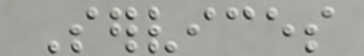Services
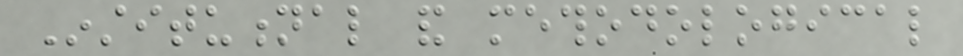Institutional and methodological
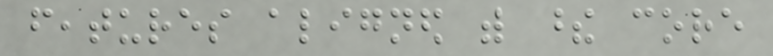features aligned with these core
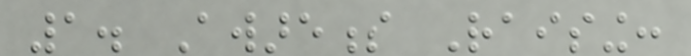1. Awareness Raising:
